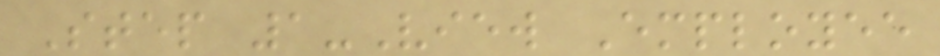Step 1-View Employee
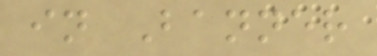in Banner
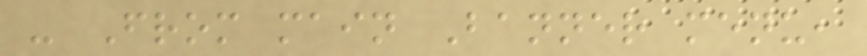- From main Banner menu,
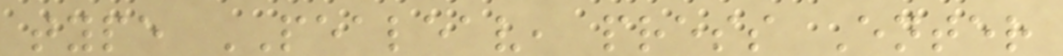type PEALEAV, press Enter
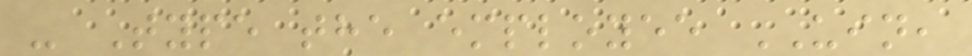- Type the employee UIN,
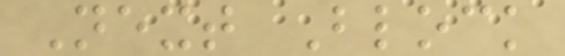Next Block
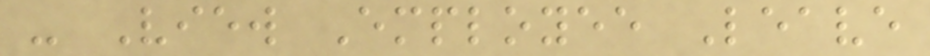- View Employee Leave
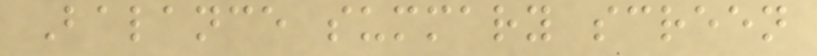Balance summary screen
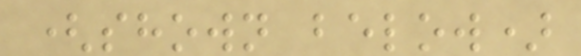(shown below)
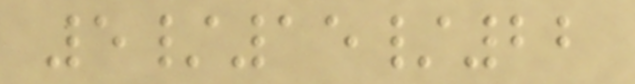5/15/22
